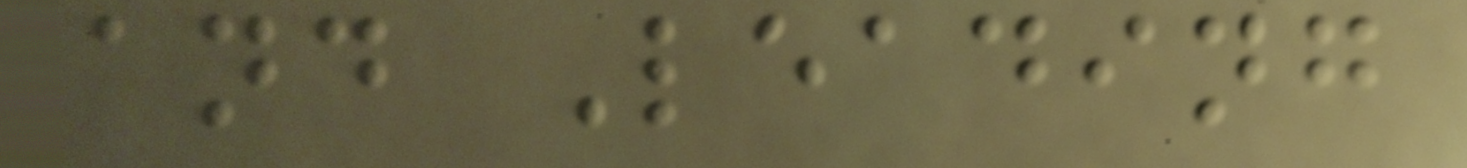and Leading
